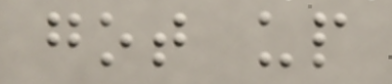got up
